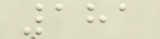181
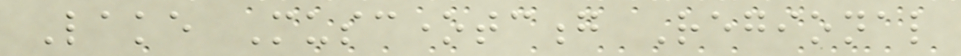Lake Musconetcong Regional
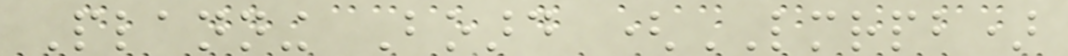Planning Board (LMRPB)
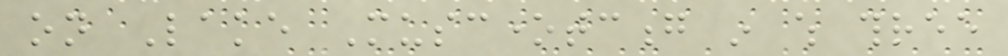on Lake Musconetcong in which three
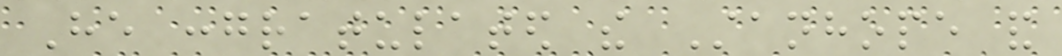He congratulated the Stanhope and
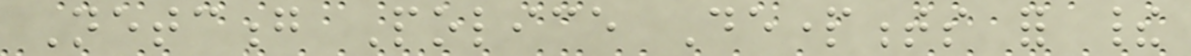Netcong Police Departments for their
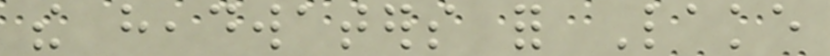the headwaters for Lake
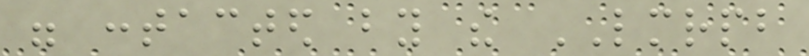were contacted by the LMRPB
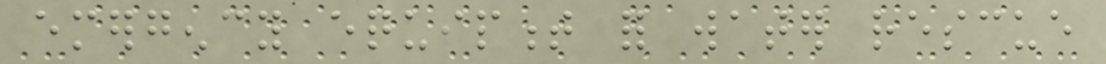emergency equipment for water rescue
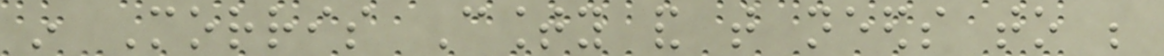in Morris County and that needs to be
